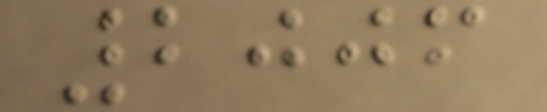2006
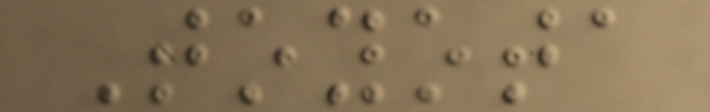Toyota
